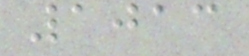1013
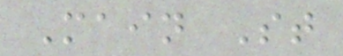Main St
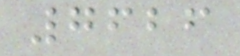7626
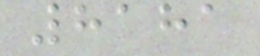8181
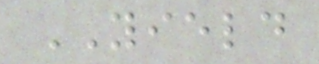YIELD
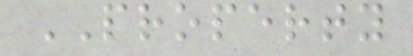PROPERTY
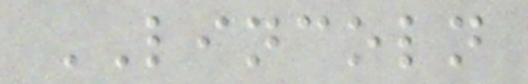LINCOLN
